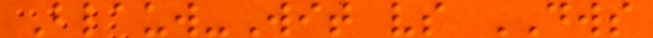Blauw-Wit vs DWS
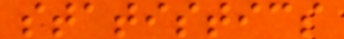statistics
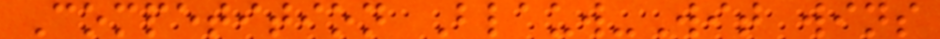Competition Blauw-Wit wins
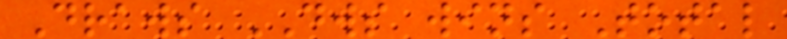Draws DWS wins Total
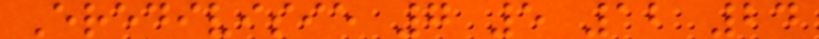Eredivisie 7 5 12 24
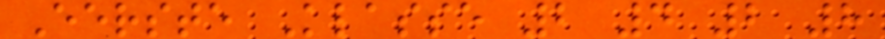Eerste Klasse 2 4 2 8
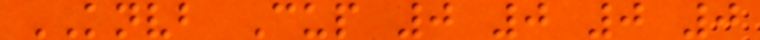KNVB Cup 0 0 0 0
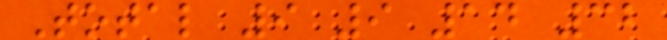Total 9 9 14 32
